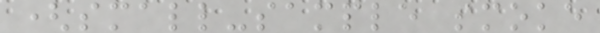(small-sample smoke
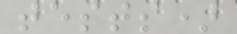tests)
